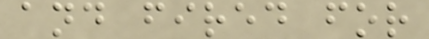and fired for
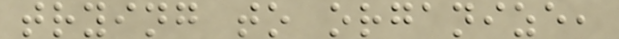trying to organize,
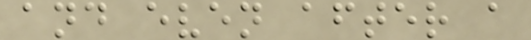and even after a
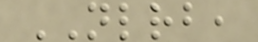NLRB,
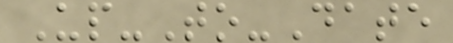Up-To-Date
